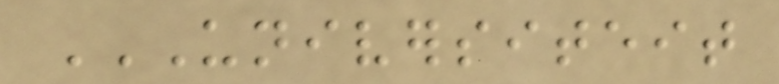UNIVERSITEIT
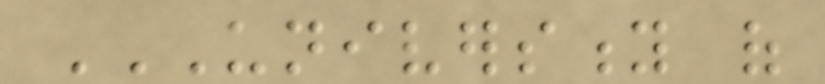UNIVERSITY OF
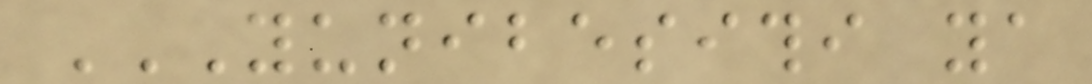YUNIBESITHI YA
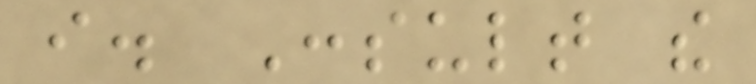i. Consult the
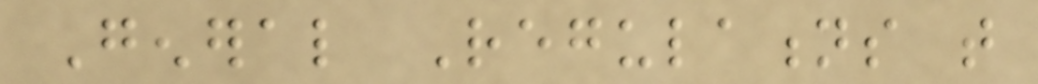General Regulations that
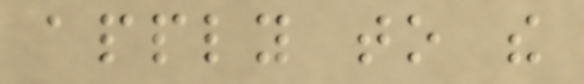apply to the
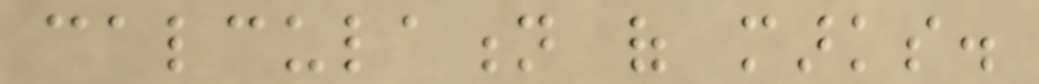calculation of marks.
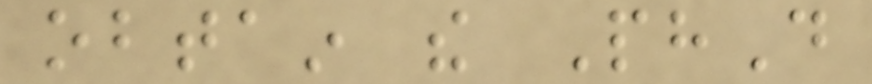obtain the PhD
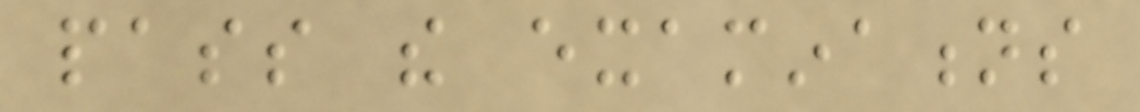pass the examinations
